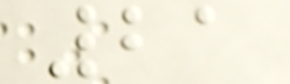21
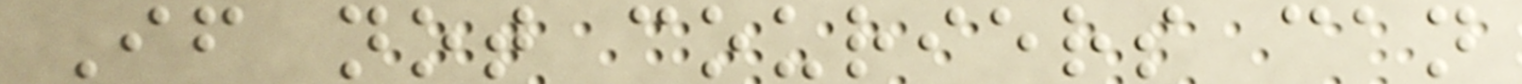If not couriers can
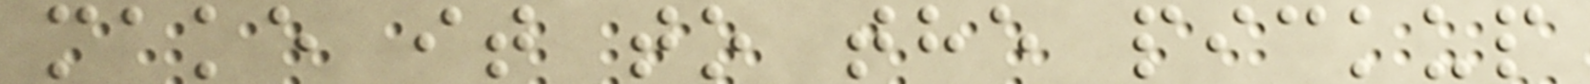make it to the pickup
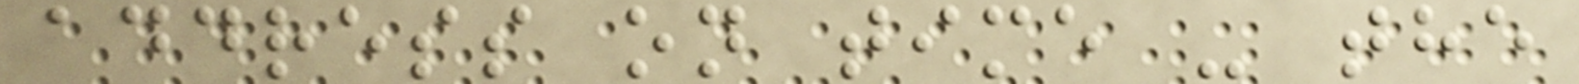address on time - the
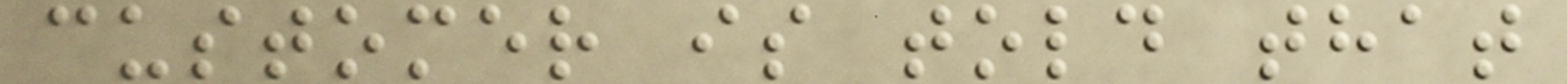customer is told that
